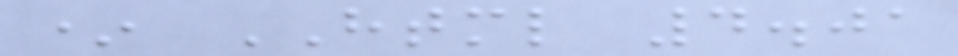* HTML 4.01
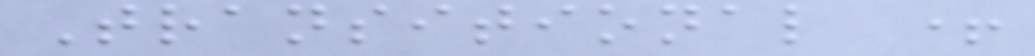Transitional +
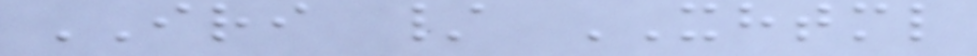IRI / XHTML
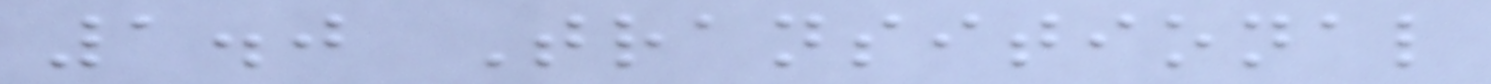1.0 Transitional
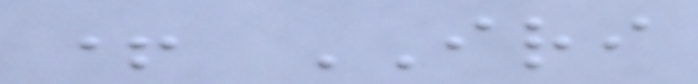+ IRI
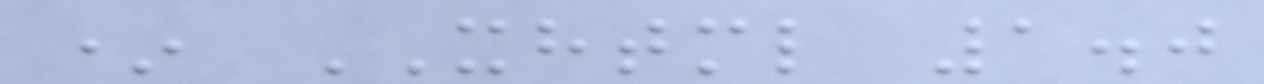* XHTML 1.0
